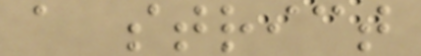a strict
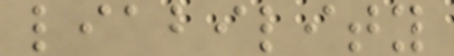liability
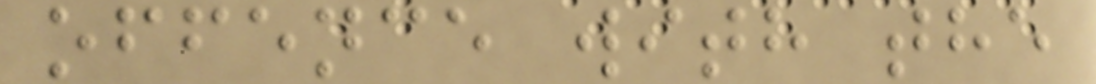offence with the
